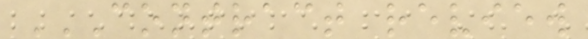CONTRACT REVIEW
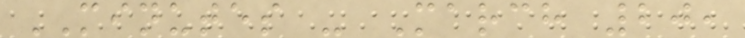MINUTES - March 20,
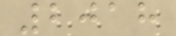2018
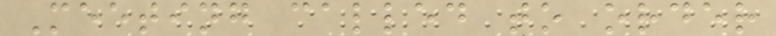Meeting called to order
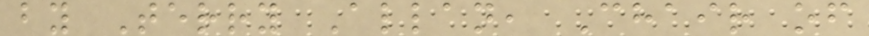by Terry Allan, Chair of
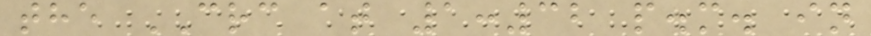the CRC at 1:32 p.m. in
